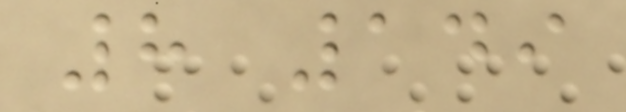8 149
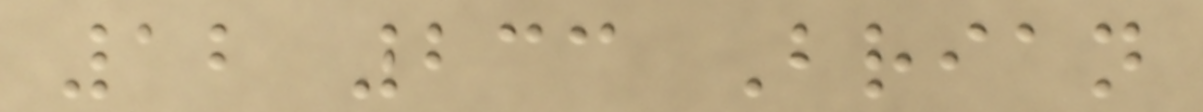12 233 Brian
